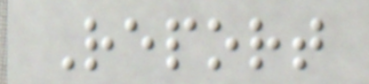Report
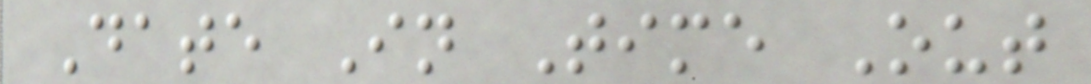Date In Time Out
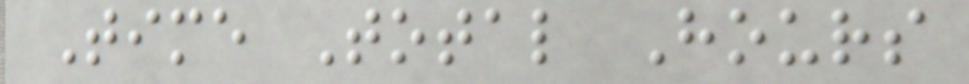Time Total Hours
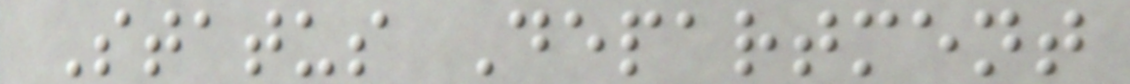Status Department
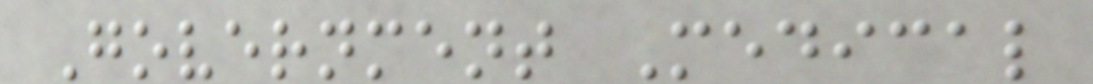Government Medical
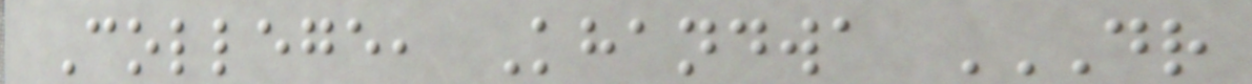College, Khandwa DR
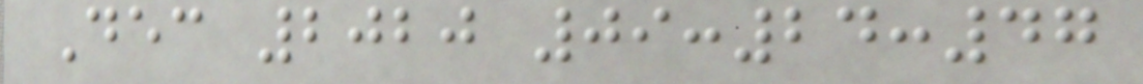Dec 2020 09:24:47
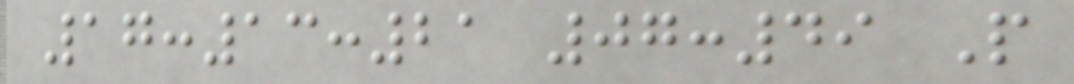17:13:21 07:49 P
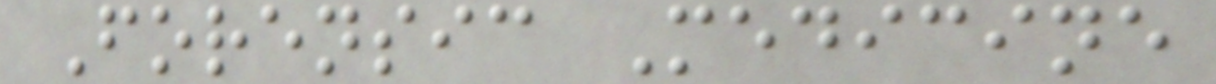Forensic Medicine
